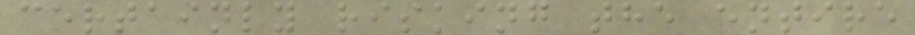certainly risking the entire
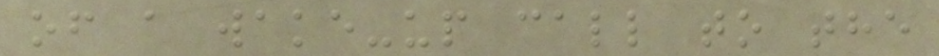of a wake-up call to the
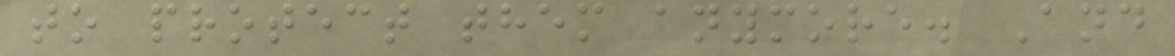to protect them anymore. And
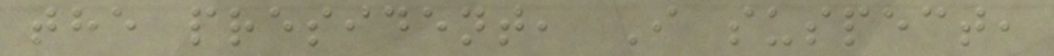the president, I suspect,
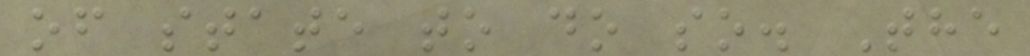of state to do so. The
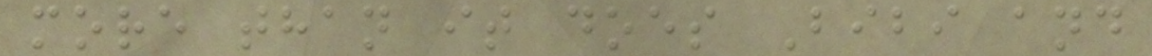more than it does Bibi and
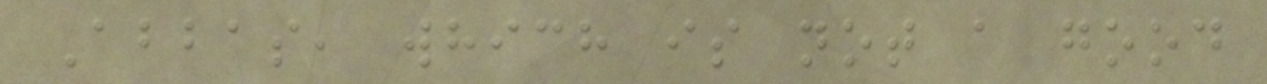Abbas, which is not a good
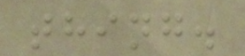thing.
